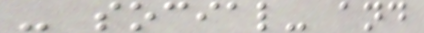- social- and
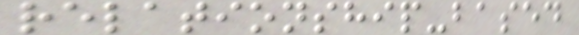relationship-based
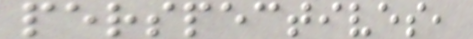perspectives,
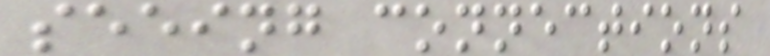seeing connections
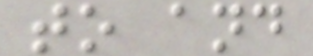to and
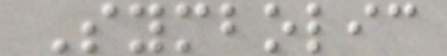Symbolic
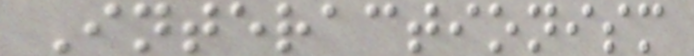Interactionism
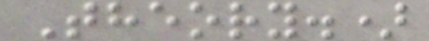Theory.)
